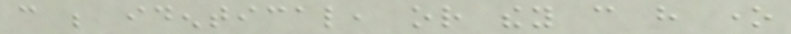can be identical, or they can have one
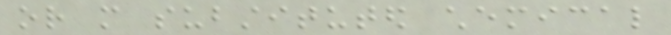or more substituted chemical
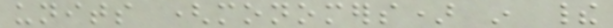units (monomers) in their
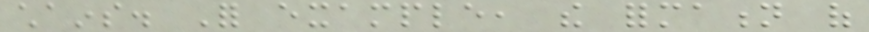chains. For example, the formation of
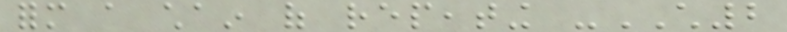form a chain of repeating -CH2
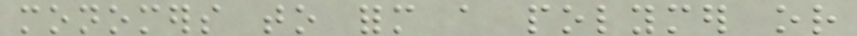monomers to form a polymer or
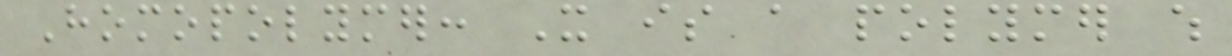Homopolymer: It is a polymer which
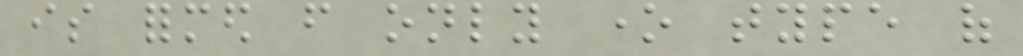is formed from only one type of
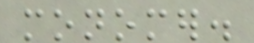monomer.
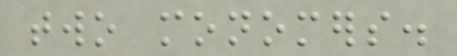two monomers.
